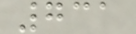731
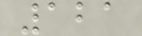121
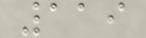119
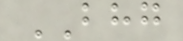BHG
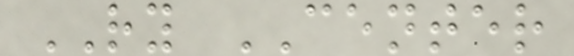RY CENTER
